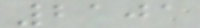2101
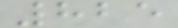825
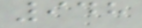948
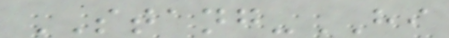STANG-HI
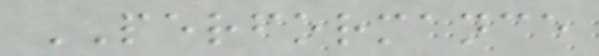PERFORMANCE
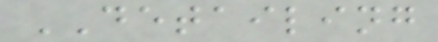DETAILING
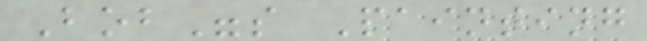Bob"s Painting
